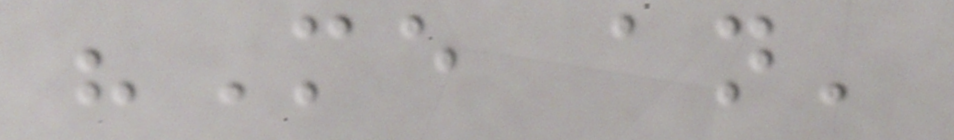"Me an'
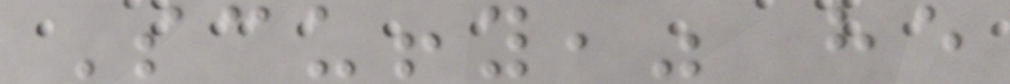Scuffy," he
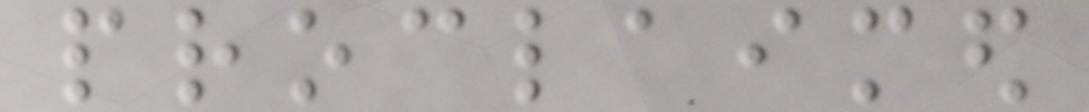proclaimed
